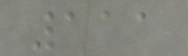111
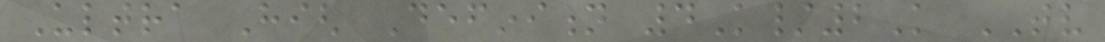Ultra High Definition 4K/2K TV
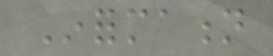Information
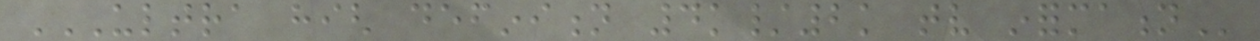ULTRA HIGH DEFINITION 4K/2K TV INFORMATION
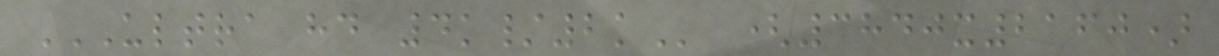ULTRA HD 4K/2K (3840x2160)
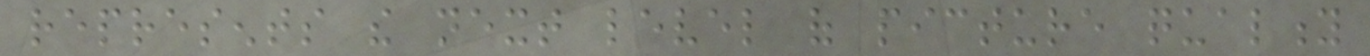represents the next level of picture quality
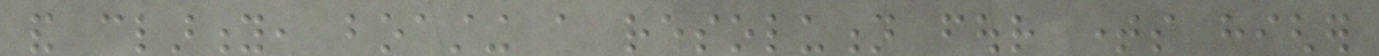and clarity, boasting a resolution four times higher
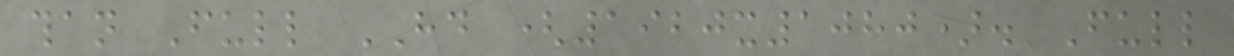than Full HD (1920x1080). Full
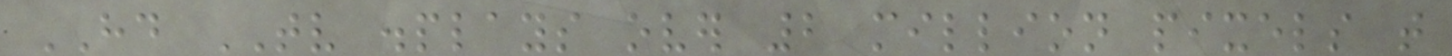HD TV displays over 2 million pixels that
